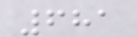681
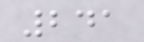241
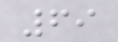69
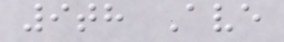9th Ave
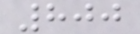800
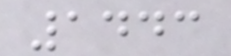1443
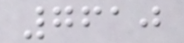7610
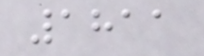1811
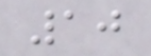10
